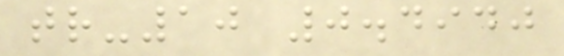tr-10 0.4940
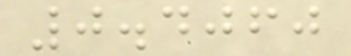0.4060
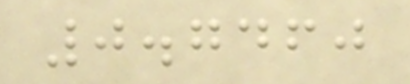0.7460
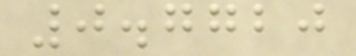0.7720
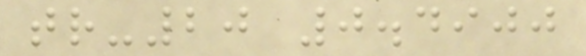tr-20 0.4900
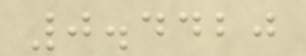0.4420
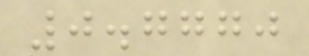0.7770
